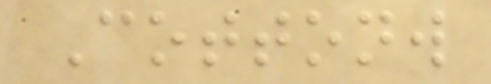Cottonw
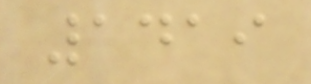1419
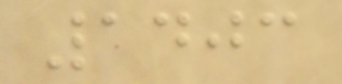1403
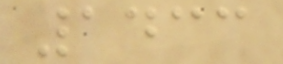1433
